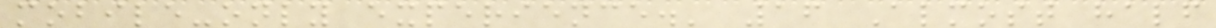mobile-only experience.' 16 Almost half
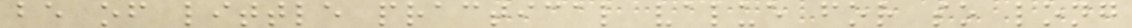be of little practical value for so long
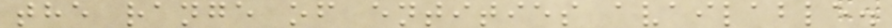the range of entities available.
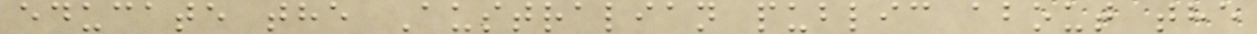educate the Australian public about the
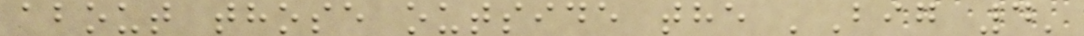about those outside the 'Big 4'
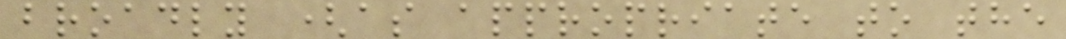broadly (as appropriate to the
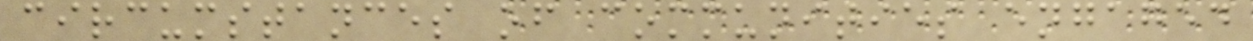circumstances of communities engaged
